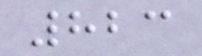823
